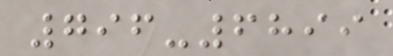796-6899
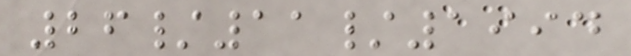26/11/1994
